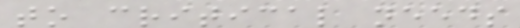to critical needs
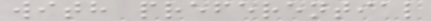with preferential
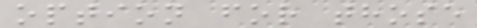option for those
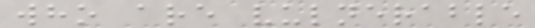who are vulnerable
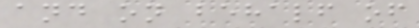and on behalf of
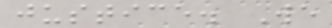justice. We
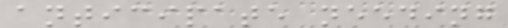anticipate needing
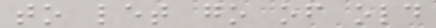to let go of old
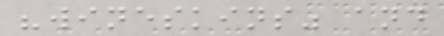"wineskins" and
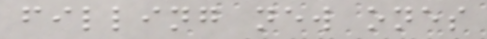filling new ones
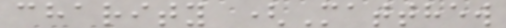charity (Matthew
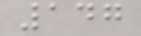147
